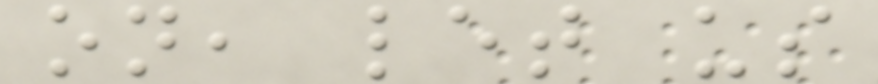on, let us
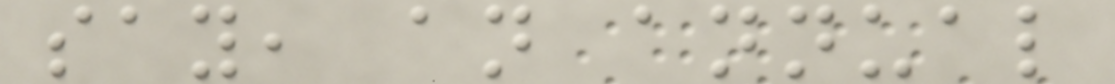say, an annual
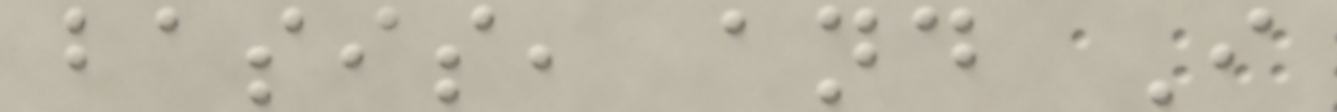basis, and I
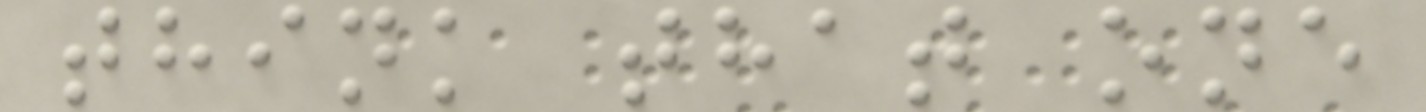think that one
